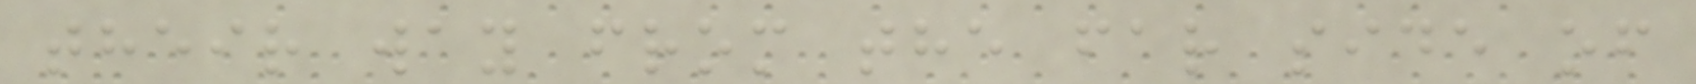their way from the far side of
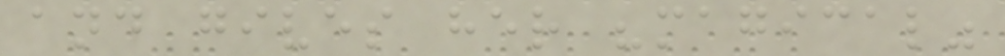and gives her "magical"
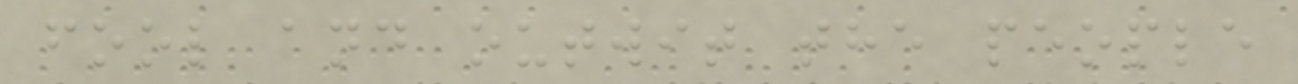fool and outwit the people
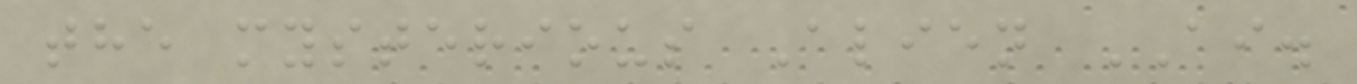the mysterious Alien AI.
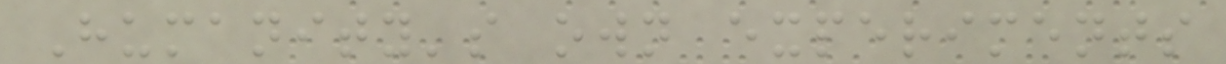Humanity's own experiments
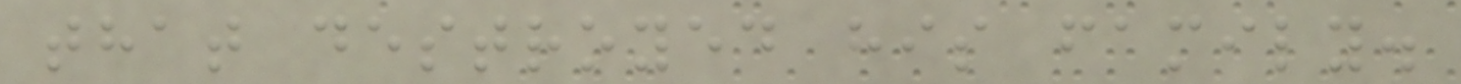that destroyed his family.
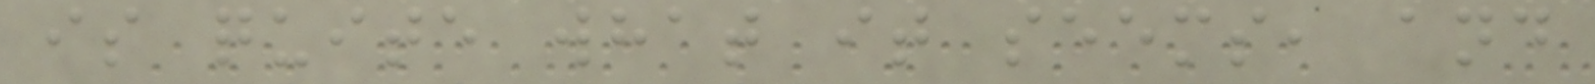is quite what it seems, and
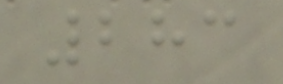283
